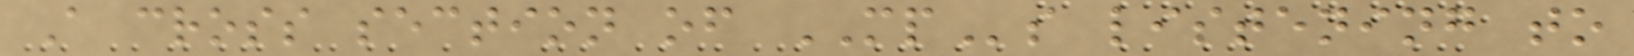A cross section of MPs listening to
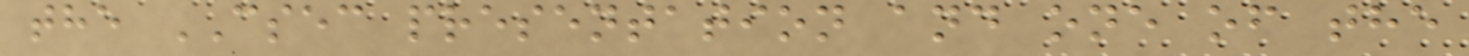the CSEC presentation and one of the
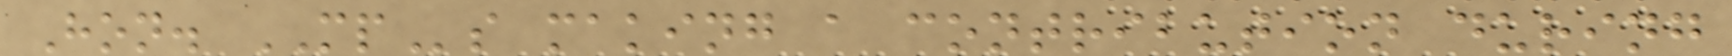Hon. MPs making a contribution during
